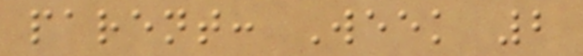parent: Week 2
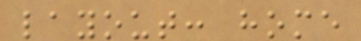layout: home
